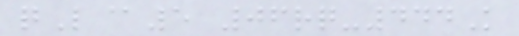qL@5 06rq-444K
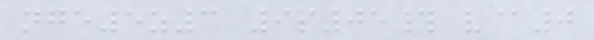nge5z3 9s05# v@0
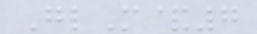GlM&7
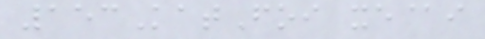153KatFoi xe@i
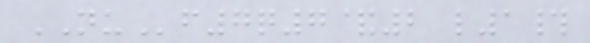NUf7q7&2 l1#
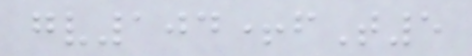gv104+fT5
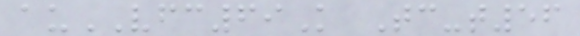auVFC69K Tc-t56
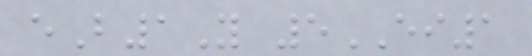eB1Y 5EI1
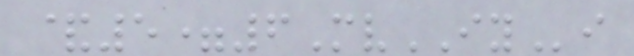&5=6MvIYi
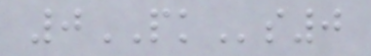0PKs0
